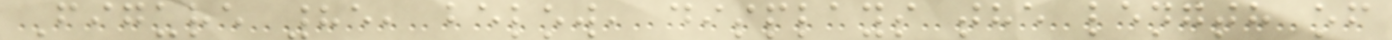Figure 85, below, displays the length of
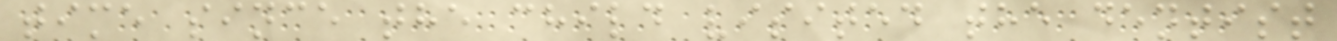time since the child visited the dentist
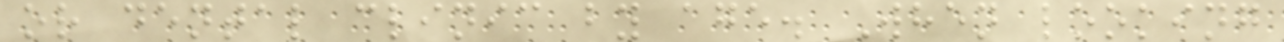or dental clinic by age. When looking
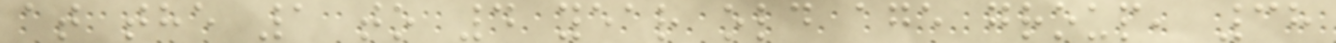at the 1 to 4 year old age group, 38
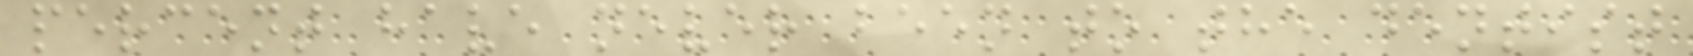percent have never been to the dentist
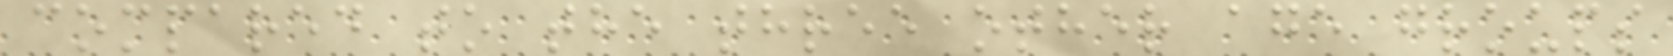compared to the three other age groups
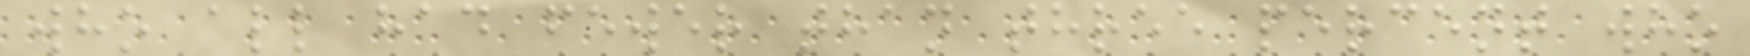who all had fewer than three percent who
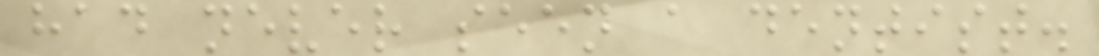had never seen a dentist.
